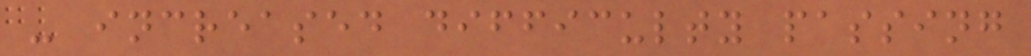- increased difficulty passing
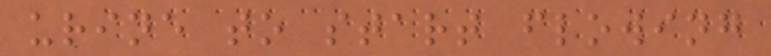urine to start flowing
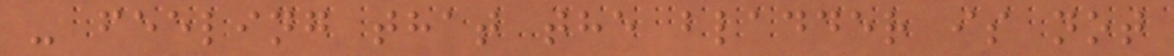- feeling that the bladder is not
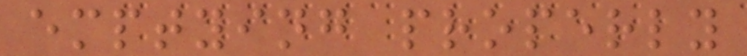emptying properly
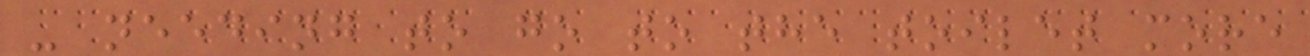- needing to go to the toilet more
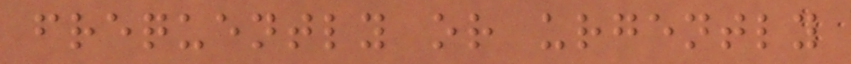frequently or urgently
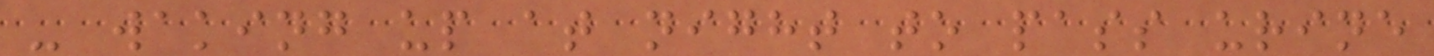- waking up at night to pass urine
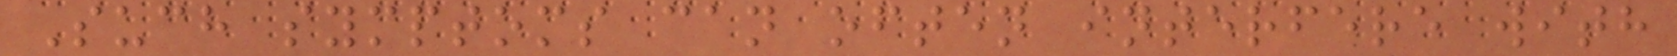Such symptoms can often interfere with
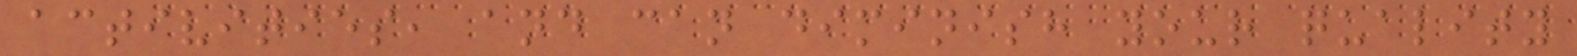activities, and can diminish your quality
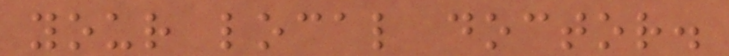your local doctor.
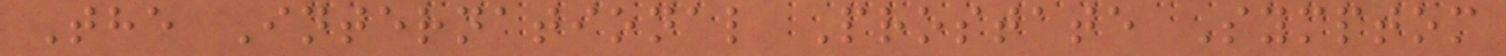The International Prostate Symptom
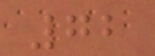72
